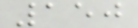150
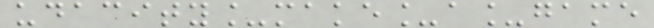udacity_make_a_game
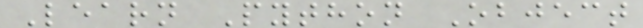Learn Python Object
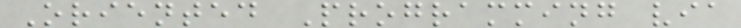Oriented Programming via
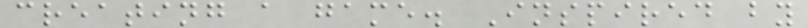creating a game. Inspired by
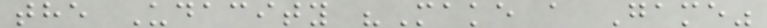the Udacity "Make a Game"
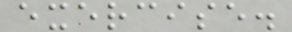exercise.
